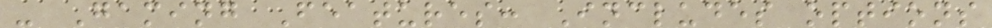- Gaming Features: Includes options
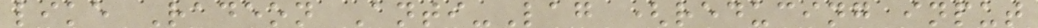like Radeon Anti-Lag (reducing input
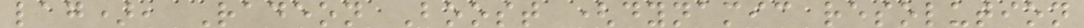lag), Radeon Boost (dynamic resolution
